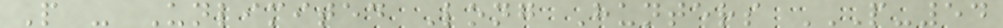P - Unlimited Long Hunters P-54
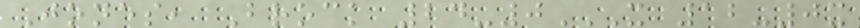Jones, Brock 24-0X 12-0X
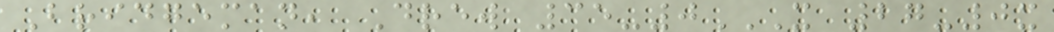Bridgeman, Drew 35-0X 27-0X
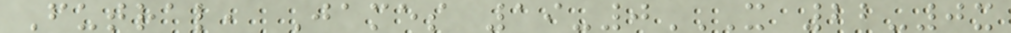Futral, James 19-0X 22-0X
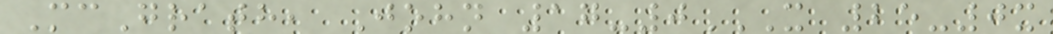McGrath, John 17-0X 25-0X
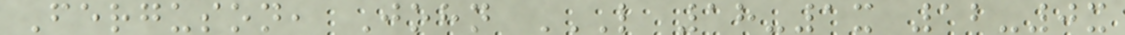Ferguson, John L 18-1X 12-0X
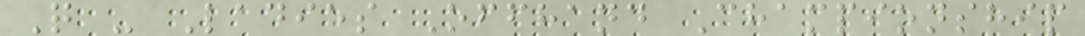Q - Ladies Offhand Championship
